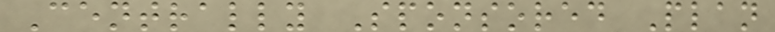Centrally Sponsored Plan
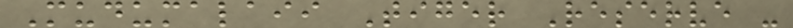Mudumalaii Tiger Reserve -
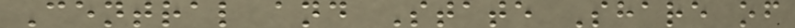Central and State Share of
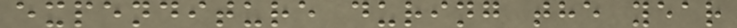expenditure during the year
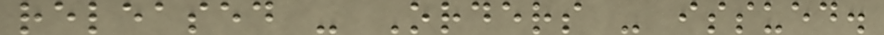released - Orders - issued.
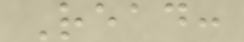Read:
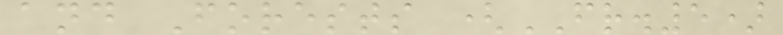and Forests (FR.5)
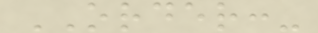ORDER:-
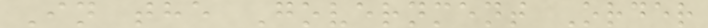In the Government Order
